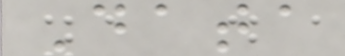Data
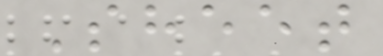Sheet
